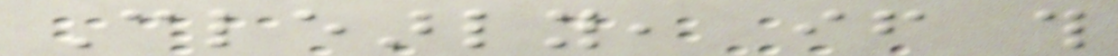Clearly, if this
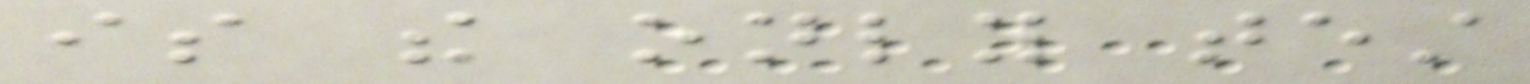is the only test
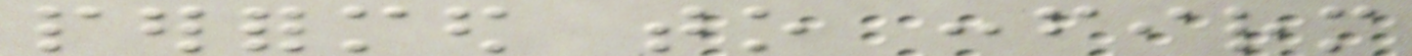performed to confirm
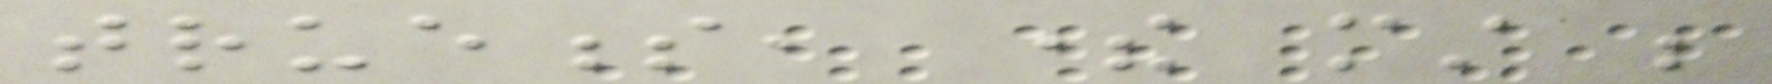trueness, there must be
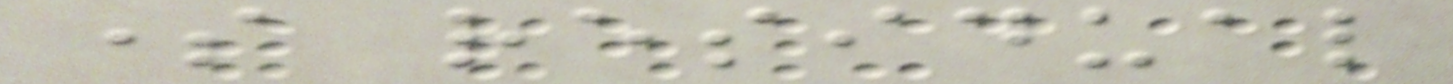some residual
